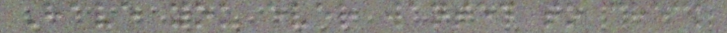Have you ever wanted to check
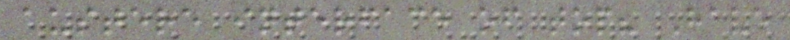austere interface of top? Have
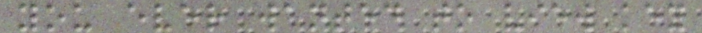you ever wanted to view key
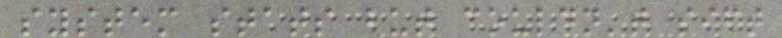system stats but couldn't sift
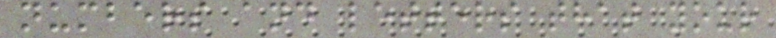numbers and letters that your
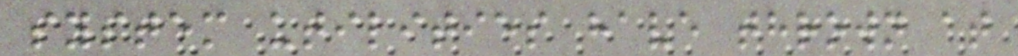system utilities have thrown at
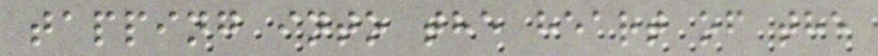tapping into the heart of the
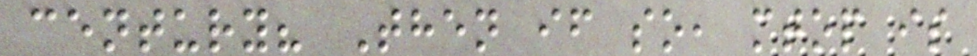century? Then if so, mtop is
